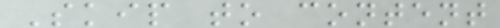Skip to content
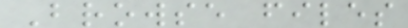Browse files
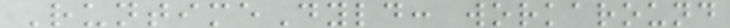RuntimeDyld: workaround
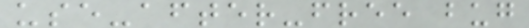use-after-free bug
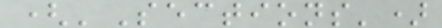('Sections')
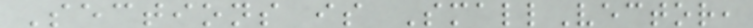Sections is SmallVector,
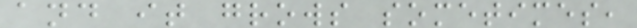and it grows sometimes,
